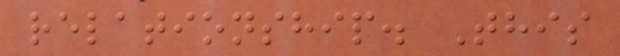relationship. This
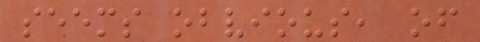seems obvious, of
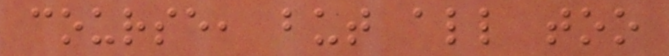course, but all too
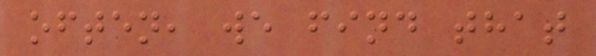often, we find that
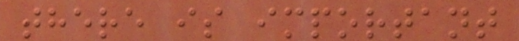there is important
